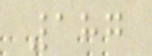187
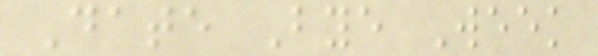Date Bye Week
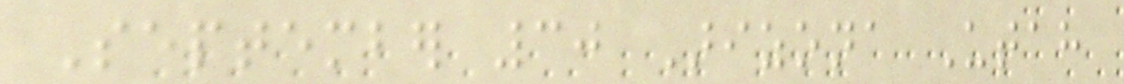September 30 Arizona Utah
